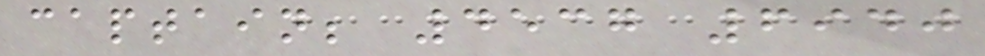captain; 4537 6940
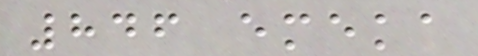846 emeka
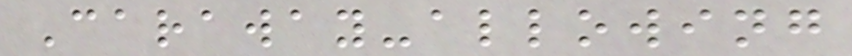Caraway-allowing
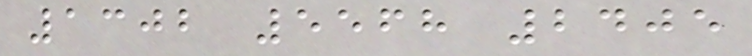1302 5568 2405
